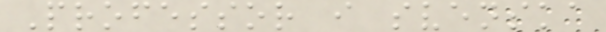Professor i svenska
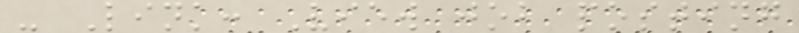- Link: View job posting
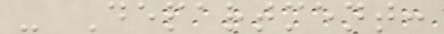- Department:
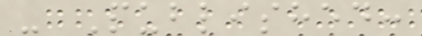- Published:
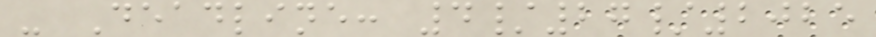- Deadline: 4/27/2025
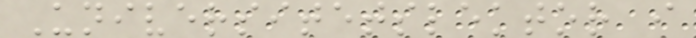Universitetslektor i
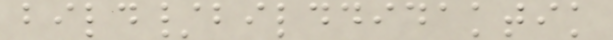bild/bilddidaktik
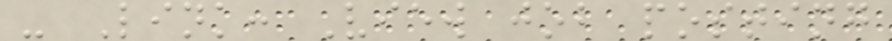- Link: View job posting
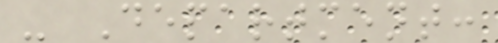- Department:
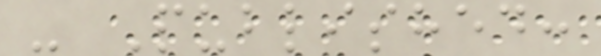- Published:
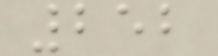252
